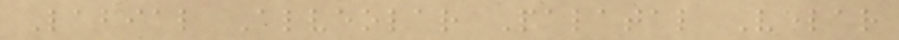Labial Alveolar Palatal Velar
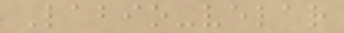Labio-velar
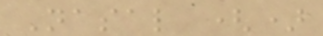Nasal ()
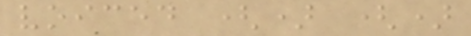voiced () ()
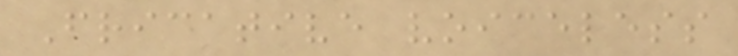Fricative voiceless
